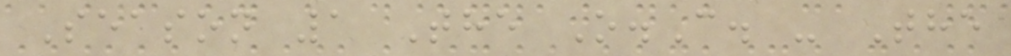Season 1 The O.C. - The
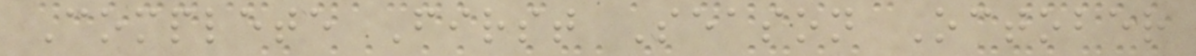Complete First Season October
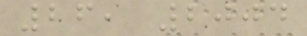26, 2004
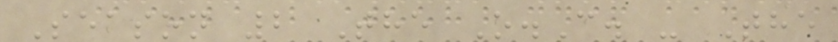Season 2 The O.C. - The
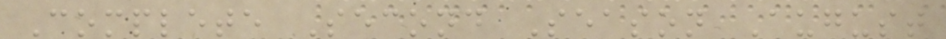Complete Second Season August
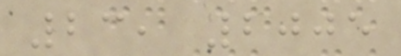23, 2005
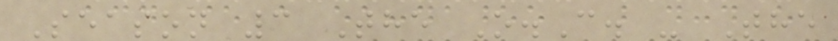Season 3 The O.C. - The
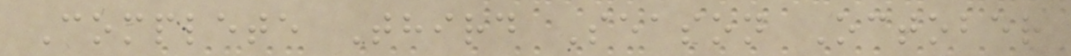Complete Third Season October
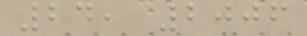24, 2006
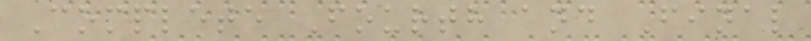Complete Fourth and Final
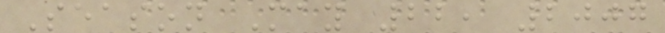Season May 22, 2007
